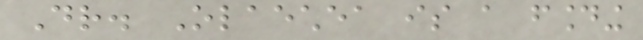Dr. Olaechea is a founding
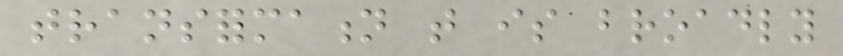transformation that is broadly
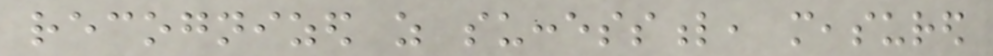recognized as successful, measured
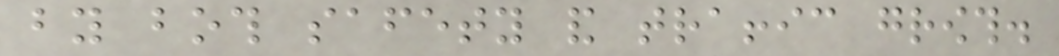by both safety and traffic growth.
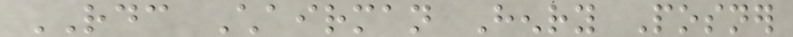RDC Chairman Henry Posner
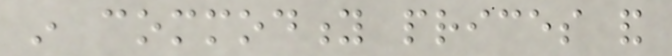in commodity prices and
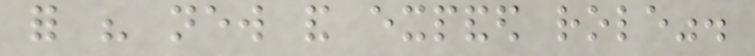for his new and expanded role".
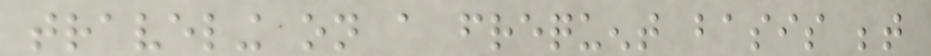traveling on a frequent basis between
